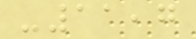-11,7
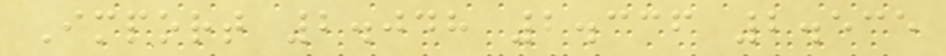Import 2.048 2.336 2.535
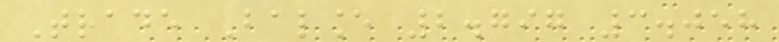Trade Balance 2.797 3.058
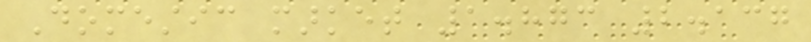Domestic market 1.873 2.137
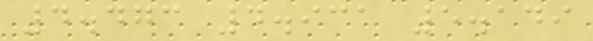4.473 4.931 5.149
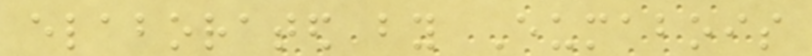elaborated by Eumabois
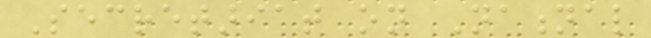Secretariat on National
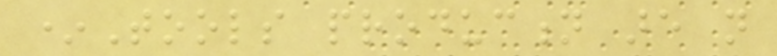*Tools production are not
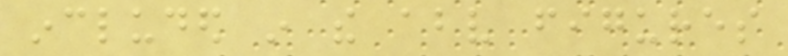included in the above figures
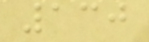130
